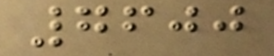7600
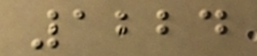1224
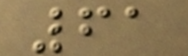61
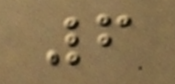6
